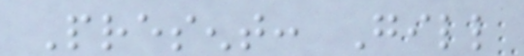Present: Gill
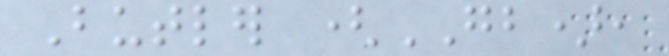Butler (GB),
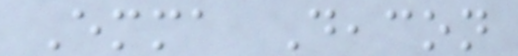Emma Deacon
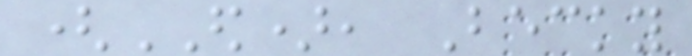(ED), Becky
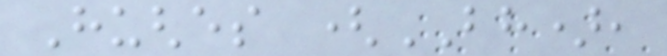Hughes (BH),
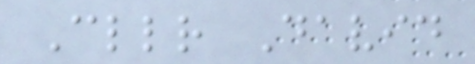Cllr David
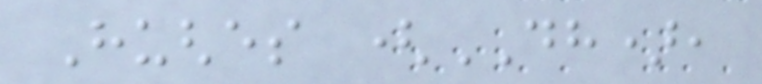Hughes (DH),
